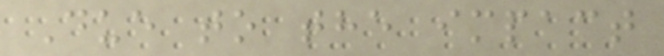Due to the impact
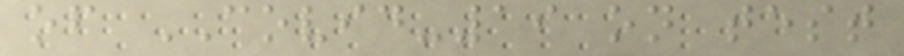of COVID-19 on test
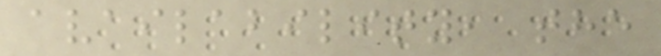availability, the
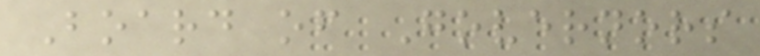Board of Governors
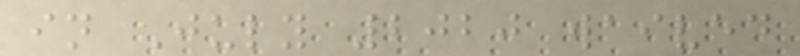in July 2020 waived
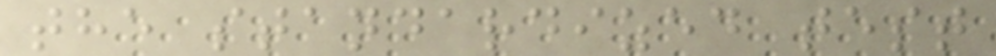the standardized test
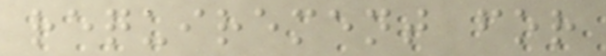requirement for
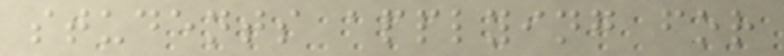students applying for
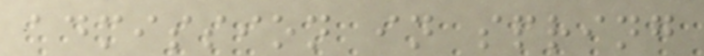admission in spring
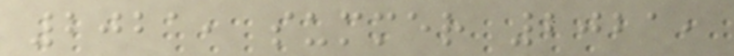2021, summer 2021,
